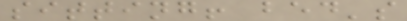sitting! bed's
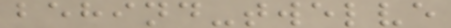behind-twelve
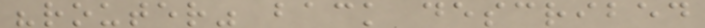"router" back described
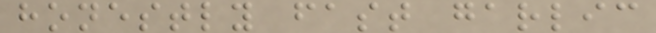honestly fast garlic
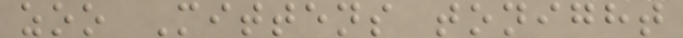zoo Mittens tonight
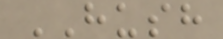HUSH
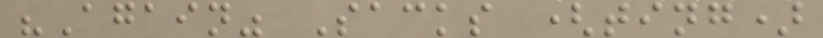"Again" Sacks (ting)
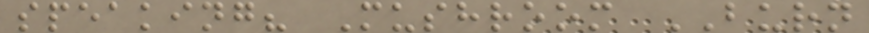speaking? Mushroom BURN
